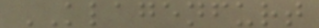KLAGENFURT
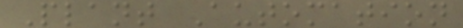Plant Automation
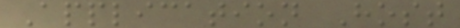Application Host
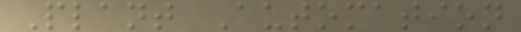Plant Automation
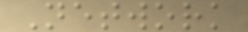Network
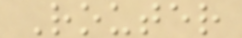Router
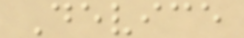Device
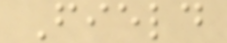Field
